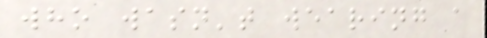who wasn't wearing a
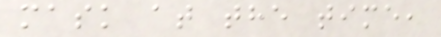mask at the time,
